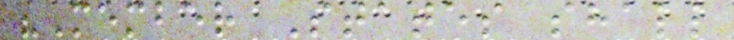"Member States shall
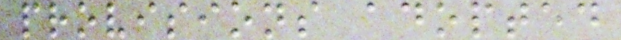provisions adopted
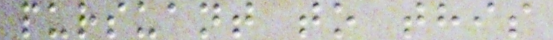pursuant to this
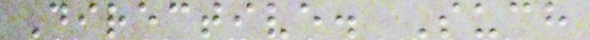Directive. Such
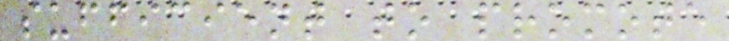sufficient to promote
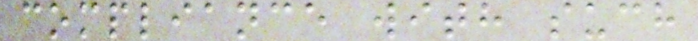compliance with such
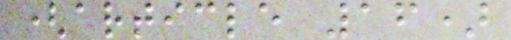(article 16)
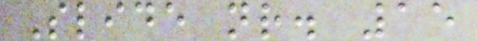Slide nr. 15
